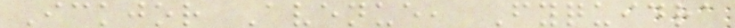Ickjor Avenue, Fyquidra
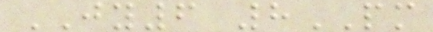JY6 8PM
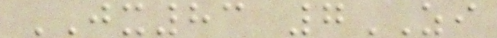JX83 7ZI
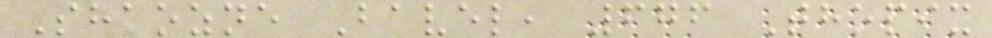Shaozne Bavel, 676 Thopix
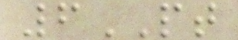6PT
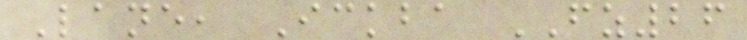Lane, Ickba FZ26
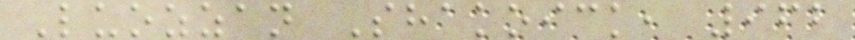Luozzan Shakoick, 962
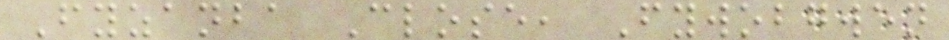Fyzanba Close, Fywobgwen
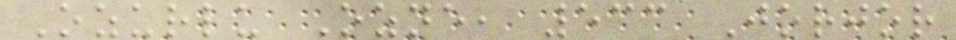Ozurlu Ozne, 533 Jorjor
